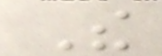The
